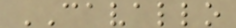CAVALLO
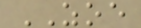ZOE
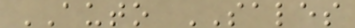AUTO SALES
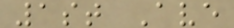1st Ave
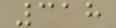318
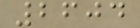2604
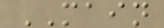MAIN
